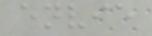envie
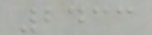2433
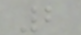2
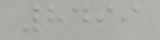8499
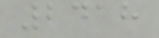2418
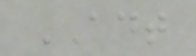ADT
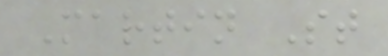Martin St
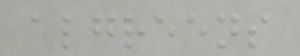algreens
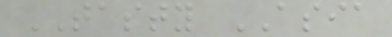TASTY ASIA
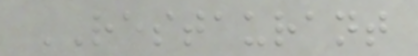RESTAURANT
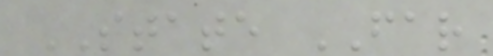STATE FAR
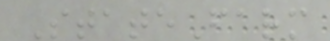StateFarm
